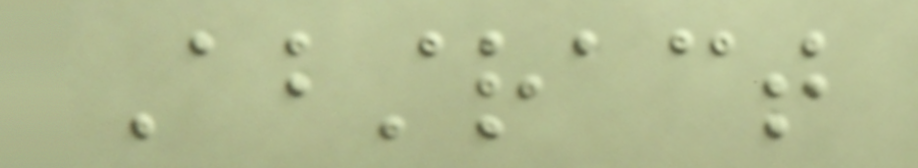Abstract
